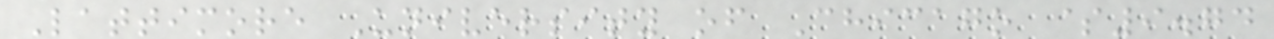Lattimore University of Chicago $9.74
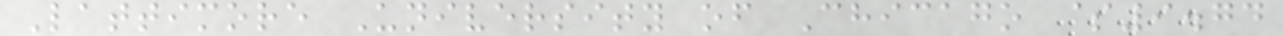Lattimore University of Chicago $9.74
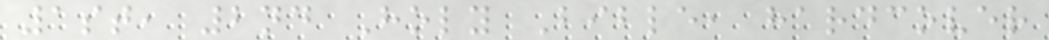1st, 2nd Holy Bible, hardcover
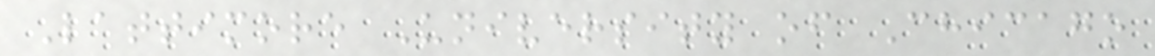Lattimore University of Chicago
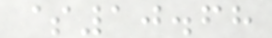$10.68
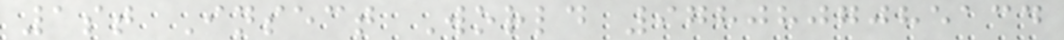1st Insect World 9780807085134
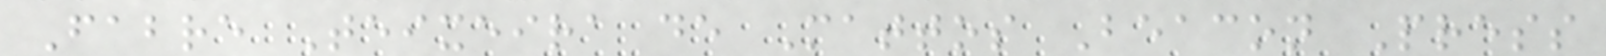Fabre Teixeira de Mattos Beacon Press
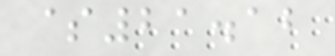$21.12
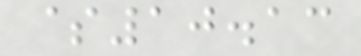$10.13
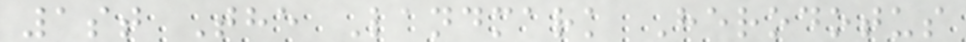1st The Landmark Herodotus
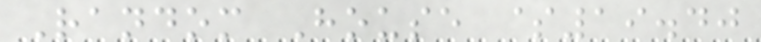Random House $19.40
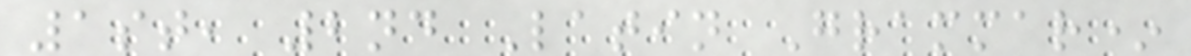1st, 2nd Latin Grammar*
